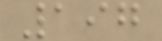197
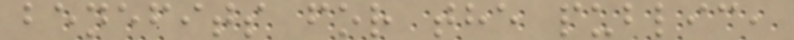benefits for the public,
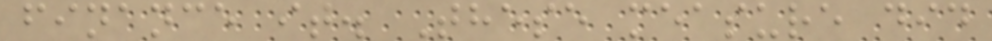finance it. These measure did
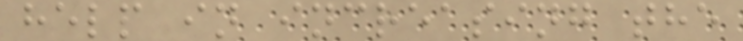help in increasing the
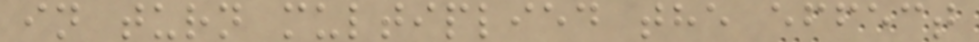in turn multiplied the effect
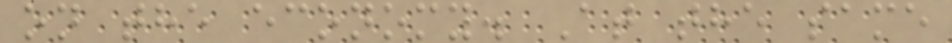on the economy. At the same
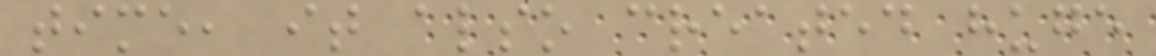time, it also created huge
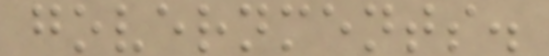governments.
